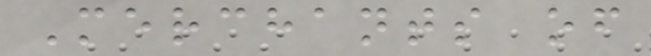Merchants of
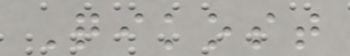Qikost
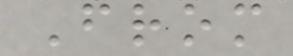From
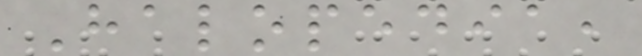Halopedia,
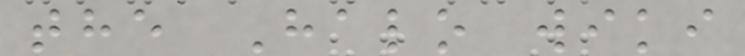the Halo wiki
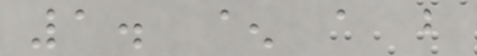1. ^ a b
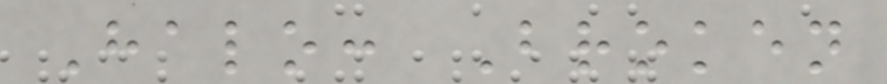Halo: Broken
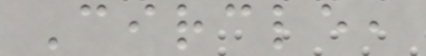Circle,
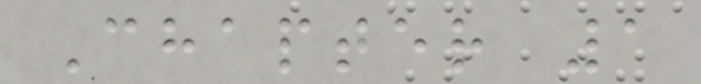Chapter 1
